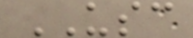USC
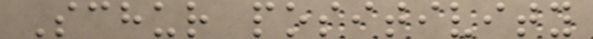Schur positivity
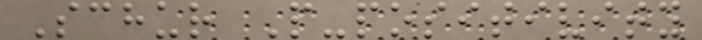Schur P-positivity
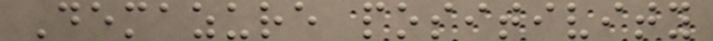Demazure positivity
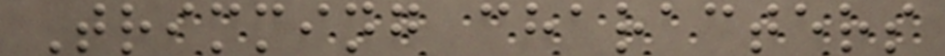Trimming characters
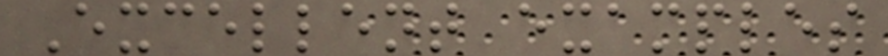Excellent examples
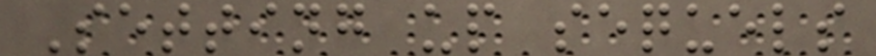Setting up sequels
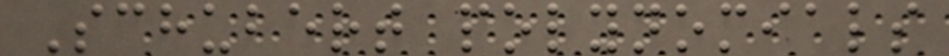Schubert polynomials
